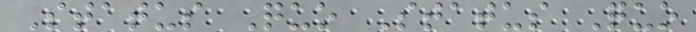Status Quo Status Quo
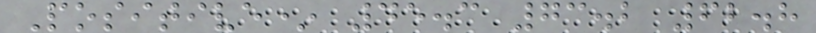Positive* 45.3 73.2 62.8
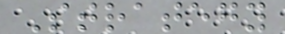Strategy
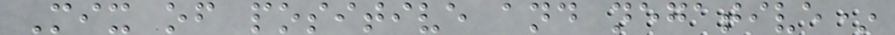Mix of positive and negative*
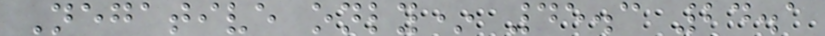Negative only* 45.3 24.1
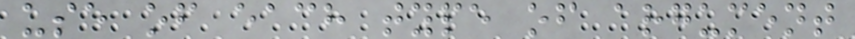use of each type of argument
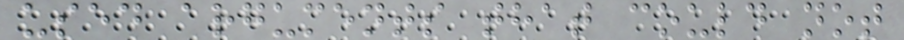used arguments that could not
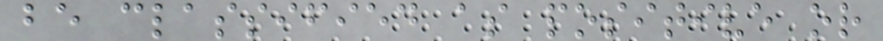be classified as positive or
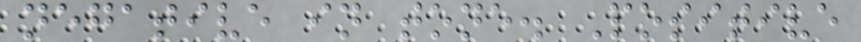negative in tone. Positive
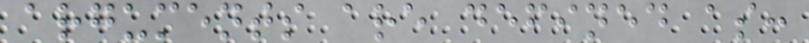arguments are defined as:
